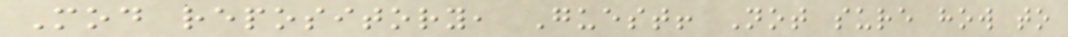Mod repository, Guest! Not sure how to
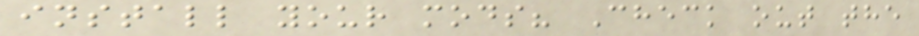install your mods? Check out the
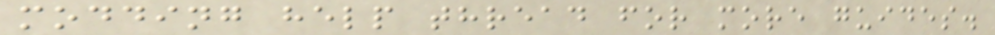modding help thread for more guides.
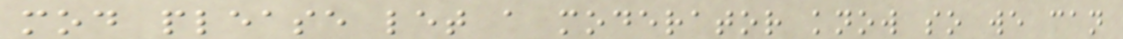mod please let a moderator know so we can
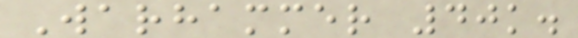Warhammer 40k.
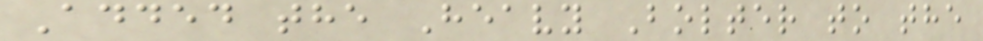Added the Heavy Bolter to the
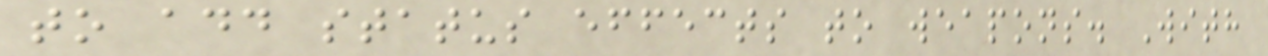to add status effects to weapons. With
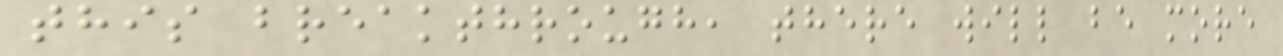this breakthrough, there will be more
